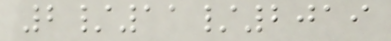2/11/2019
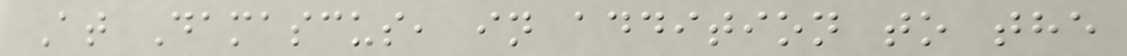At Damascus, in addition to the
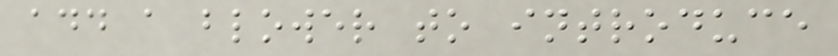add a blower to introduce
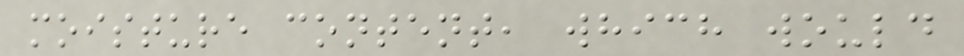moisture content, which would
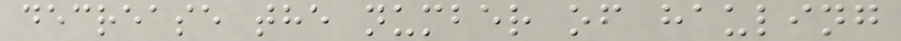decrease the number of hauling
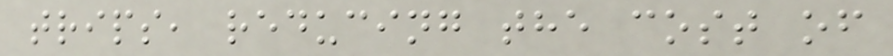trips, reducing the cost of
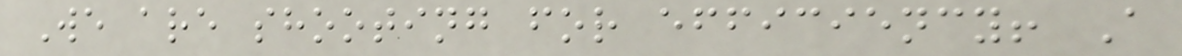We are shooting for efficiency! A
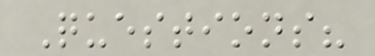Questions?
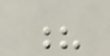?
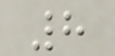8
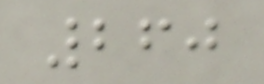260
